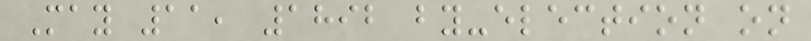May 11, 1892 by-election on
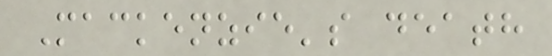Mackenzie's death
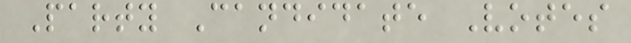Party Candidate Votes
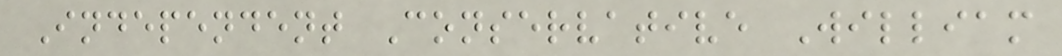Independent Conservative William
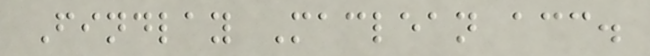Findlay Maclean acc.
